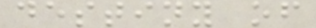destiny of
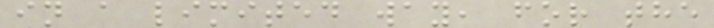in a limited way, for the
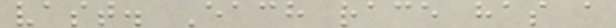vast. Each race has a
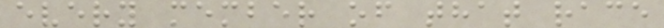every member of that race
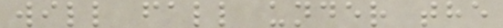will fall under the
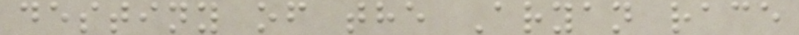destiny of the Aryan race
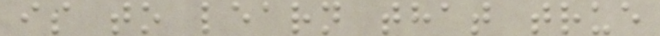is to learn that true
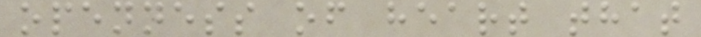openness of heart that
